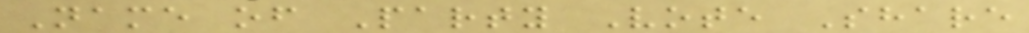Name of Party Vote Share
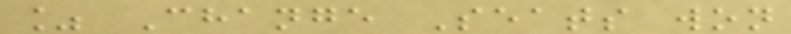% Change Seats won
